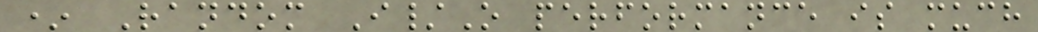* Random I/O performance is much
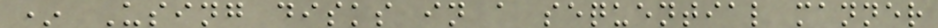* Using disks in a sequential manner
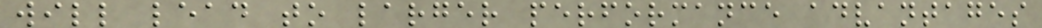will lead to larger performance advantages
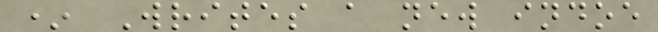* Writes a new indoe
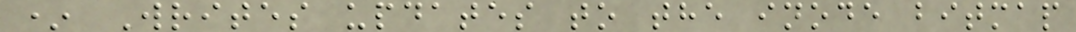* Writes updates to the inode bitmap
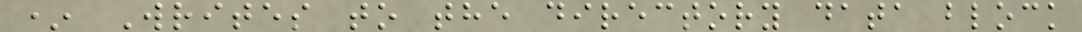* Writes to the directory data block
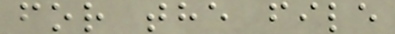for the file
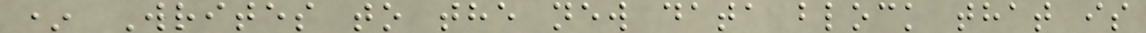* Writes to the new data block that is
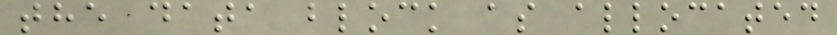the data block as allocated
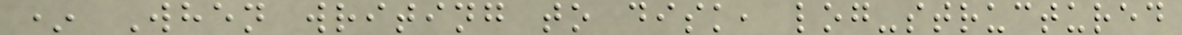* When writing to disk, log-structured
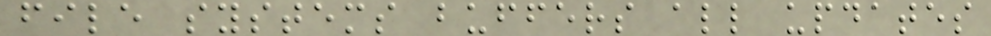file systems buffers all updates
